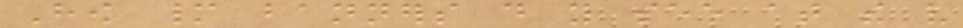How many banners do you see at the very
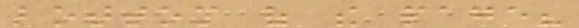bottom of the page?
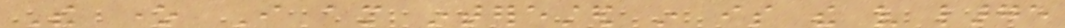The one I am interested in is the very large
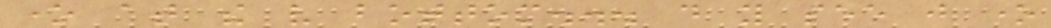one at the very bottom... do you see just one
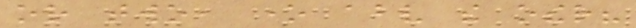or two, one above the other?
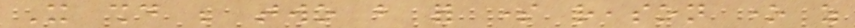It should be two but for some reason one as
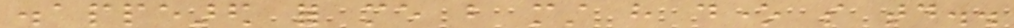disappeared for me but must have done so today..
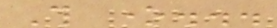This one...
